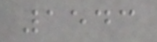1543
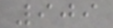909
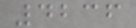4236
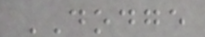DODGE
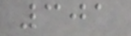301
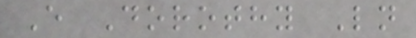E Dorothy Ln
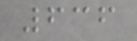636
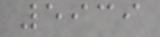5939
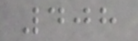408
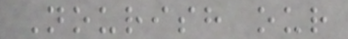Nourish our
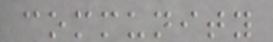community
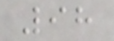98
